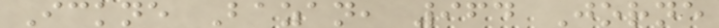Ickne Bazan, 964 Jorne
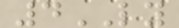4LY
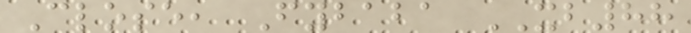Close, Fybaba XB88
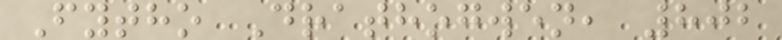Fytho Drathogwen, 802
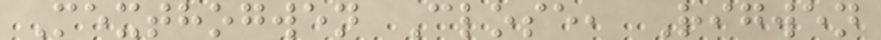Mexthogwen Close, Rigwen
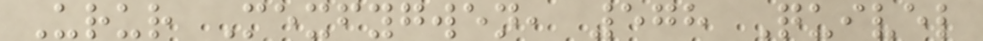Urur Mexfygwen, 578 Quivel
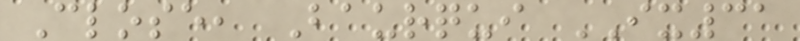Close, Baurqui IX31
